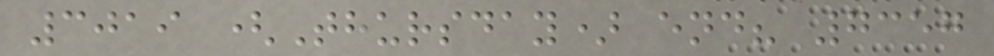3019 (Thursday) end? 7357
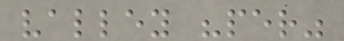valley "per"
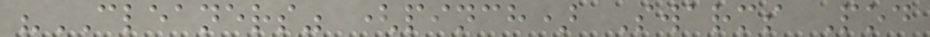"CLEANERS" (pinch) Swarms Pod
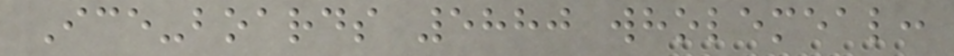Ice-boards 5880 wholemeal:
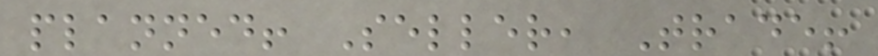planned! Seller, Trade!
